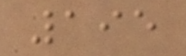195
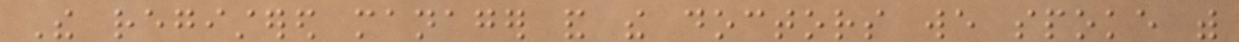The registered manager and the doctors we spoke with
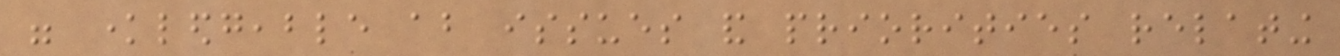were knowledgeable about issues and priorities relating
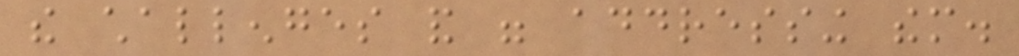the challenges and were addressing them.
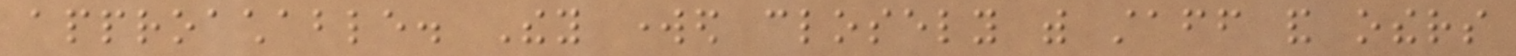approachable. They worked closely with staff and others
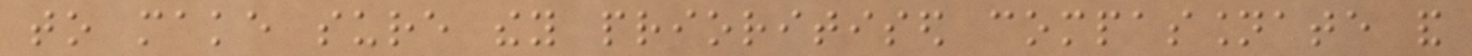to make sure they prioritised compassionate and
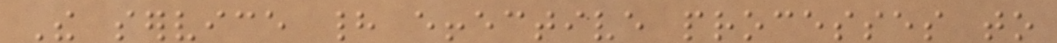The service had effective processes to
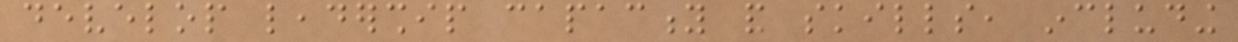develop leadership capacity and skills, including
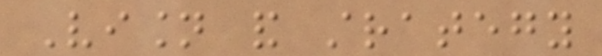Vision and strategy
